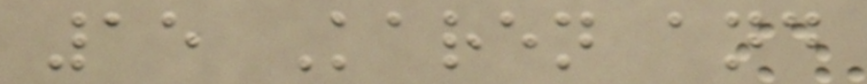15 Karen and
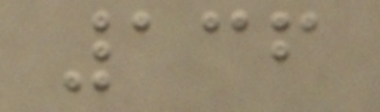136
